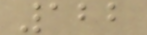122
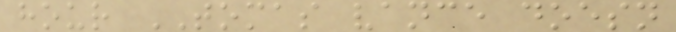hour TOMAS vance doesn
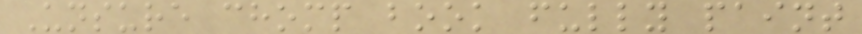Unsure chomp book fully paint
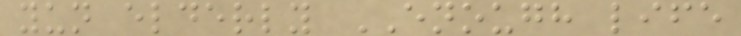yun elderly ENOUGH life
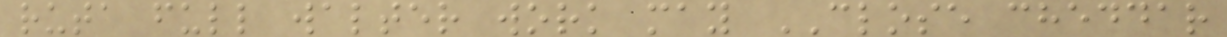ruta full walter work may CLOSE cheddar
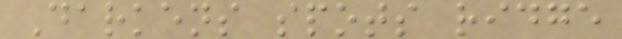Darkens spots ridge
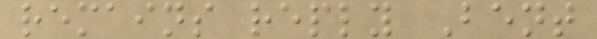remains reply Bent
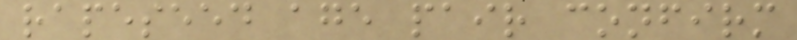rapeseed age pair confirm
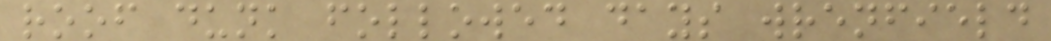roof dunk followed days wrenfield
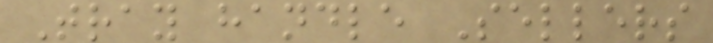Tray handle Sellers
